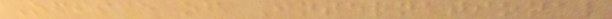Office of International
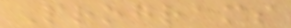Programs
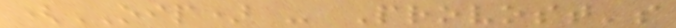(OIP) - Provost's
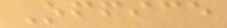Office
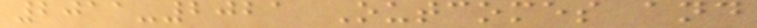2011-2021 Outcomes and
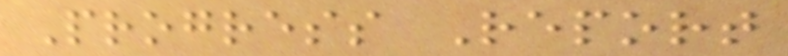Progress Report
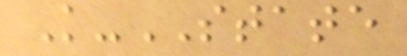K-STATE
